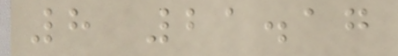8 21.17
